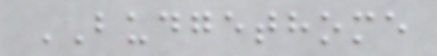BUDGETHOME
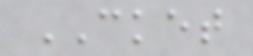CKET
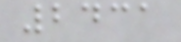2431
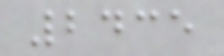2435
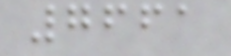7661
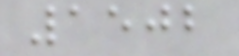1502
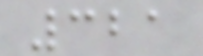321
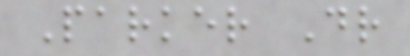Parker Dr
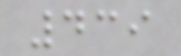439
